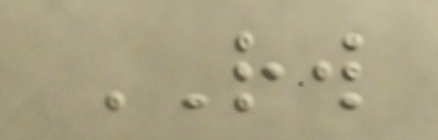RW
